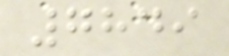7849
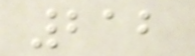212
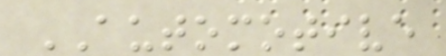AUTOMOTIVE
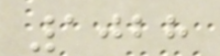1028
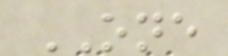ONE
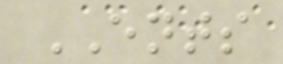ENTS
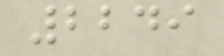2249
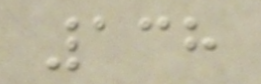138
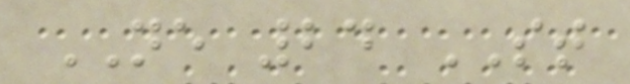NE 24 ST
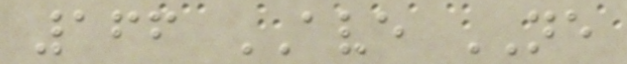166 AVE NE
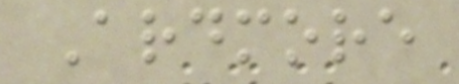Ardmore
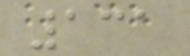131
